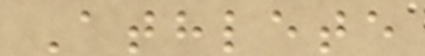Athlete
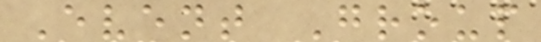Event Group
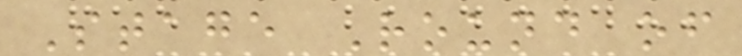Stage Round of
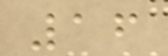16
